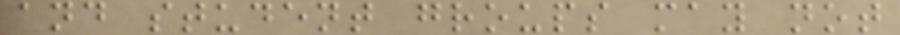and student groups may not
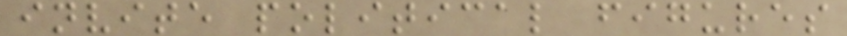invite political figures
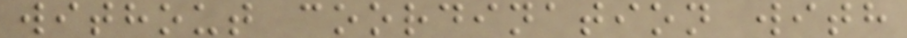without coordination with
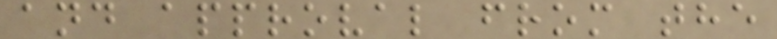and approval from the
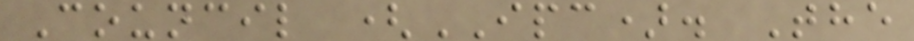Council (IPC). The
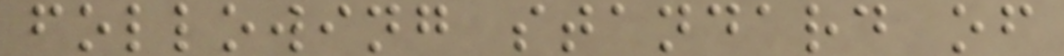following standard of
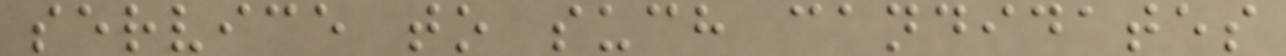service to such candidates
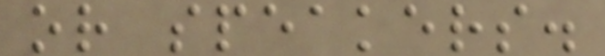or speakers.
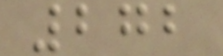272
